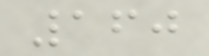160
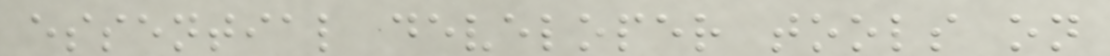essential developer tools on
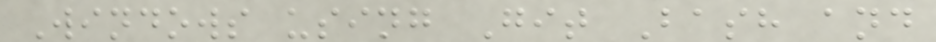Windows using Git Bash and
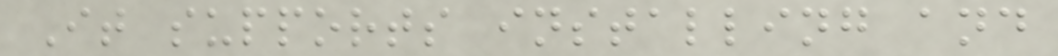It supports installing and
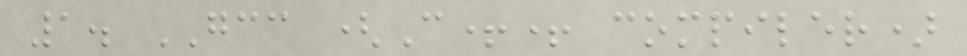1. GCC (C++ compiler)
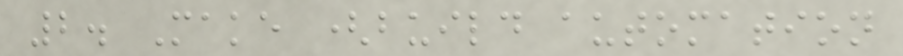2. Make (build automation
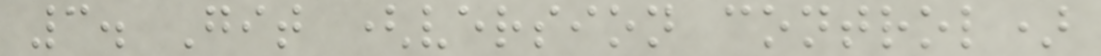3. Git (version control)
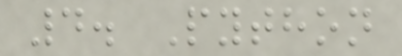4. Python
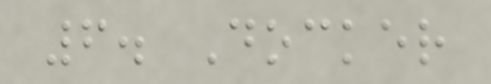6. Docker
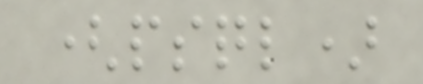(psql)
